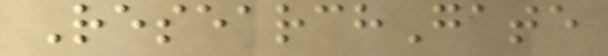ResearchGate
